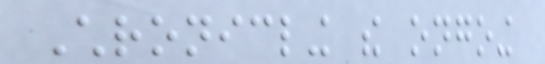Chronicling the ongoing
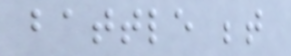battle between
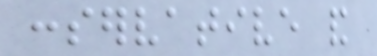conservative and
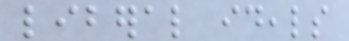liberal ideals
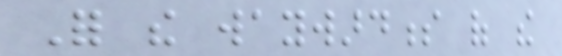For the waywardness of the
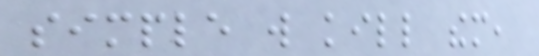simple will kill them,
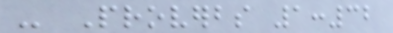- Proverbs 1:32
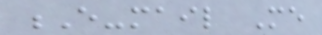E-mail Me
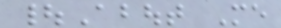|About Me
